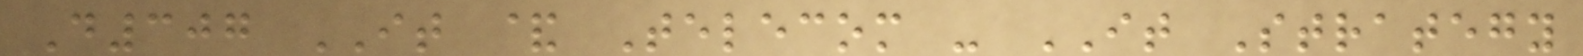D307 IT & Telecom - IT Strategy
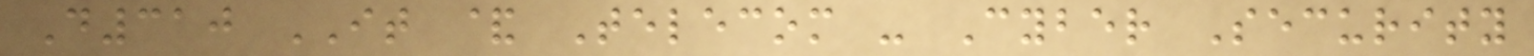D310 IT & Telecom - Cyber Security
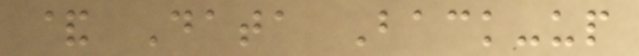& Data Back-up
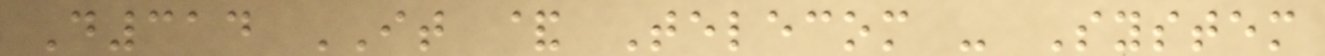D314 IT & Telecom - System
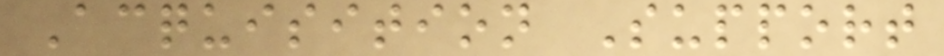Acquisition Support
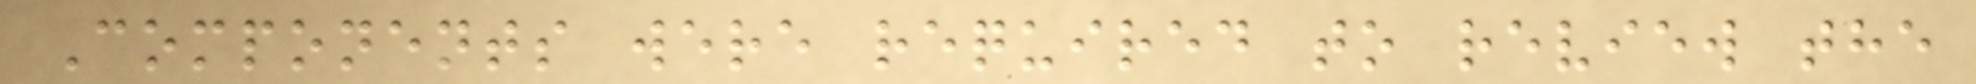Components were required to review the
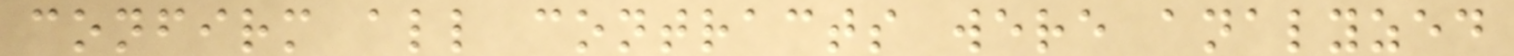confirm all contracts were analyzed
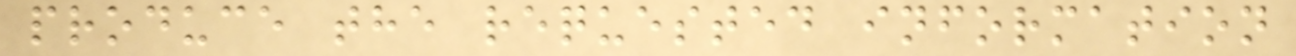produce the requested information
